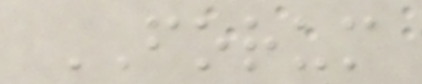FORUM
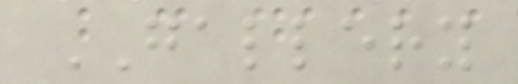GALLERY
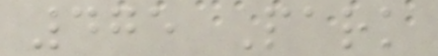475 Park
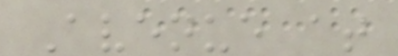Avenue at
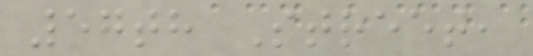57th Street,
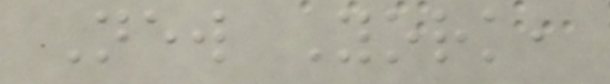New York,
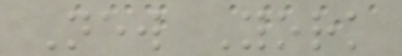New York
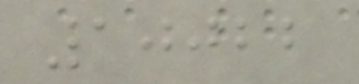10022
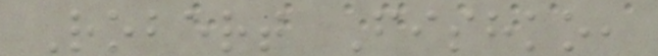Robert Fishko,
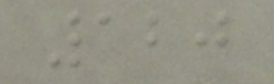120
